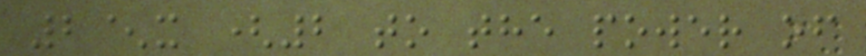2^x (2 to the power of
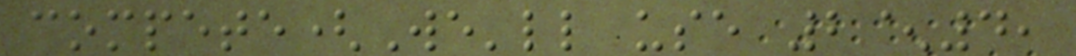compete(We'll use 2^4,
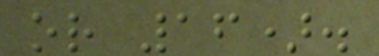or 16).
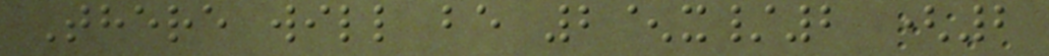There will be 2^x/2 (2
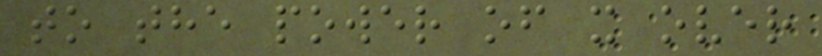to the power of x over
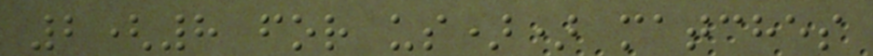2(8 for us)) matches
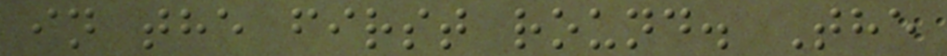in the first round. The
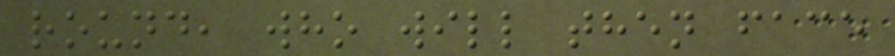round, who will then face
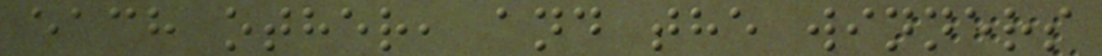each other, and the winners
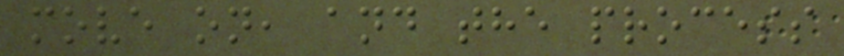move on, and the process
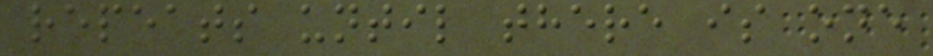repeats until there is one
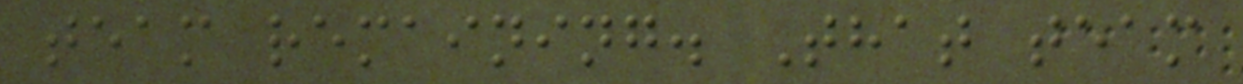team remaining. That team
